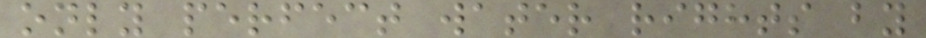only perfect water rights by
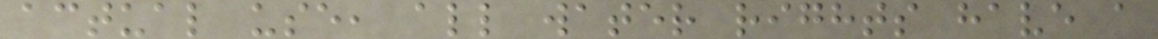actual use, all water rights have a
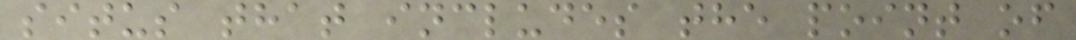situs that includes the point of
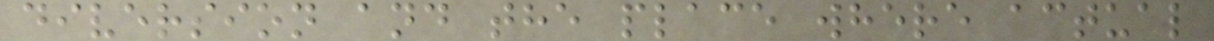diversion and the place where actual
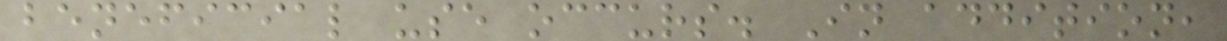beneficial use occurs. In addition,
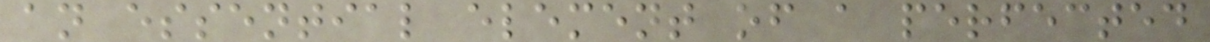an essential element of a perfected
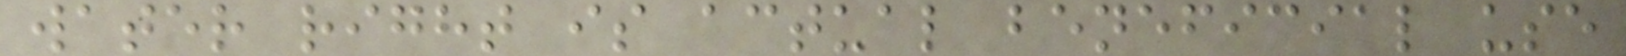water right is actual beneficial use
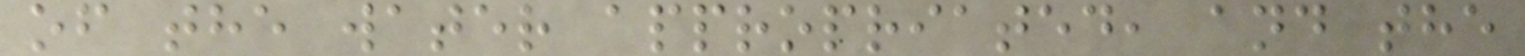of the water appropriated, and the
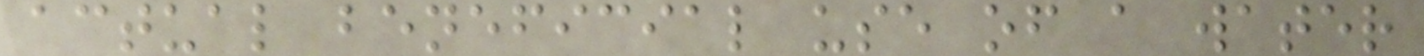actual beneficial use of a water
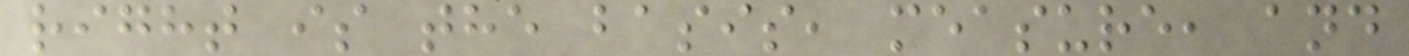right is the basis, measure, and
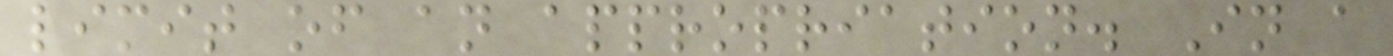limit of an appropriation. In a
